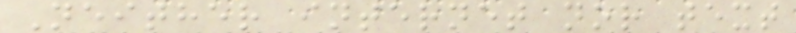Neither internet nor text
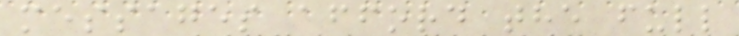messages afford the full
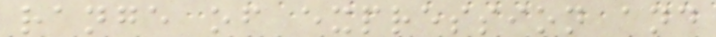range of expression and
